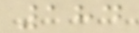184
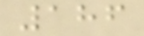186
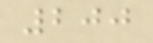200
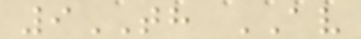9TH AV
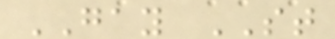GAY ST
